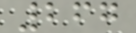267
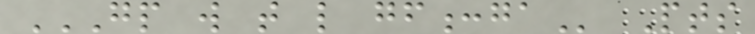GP W T L GF:GA Pts
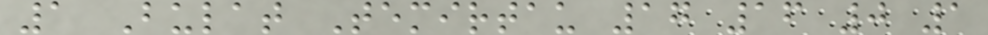1 Bulat Temirtau 17 16 0 1
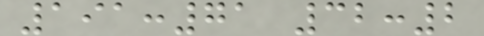191:71 32:2
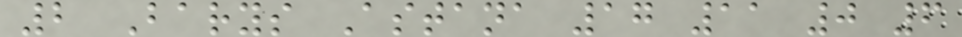2 Barys Astana 17 11 0 6
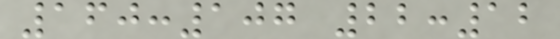160:107 22:12
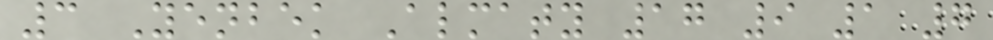3 Yenbek Almaty 17 9 1 7
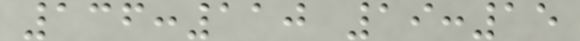136:110 19:15
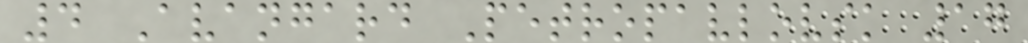4 Avangard Petropavlovsk 17
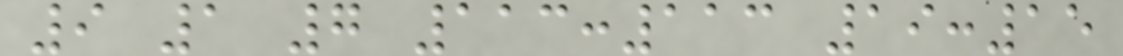9 1 7 113:113 19:15
